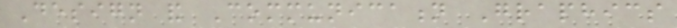Design and Communication Graphics
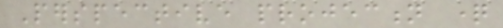Perspective projection question
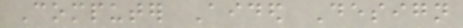Computer Aided Design
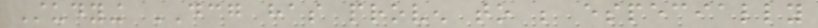Studying DCG has proven to be especially
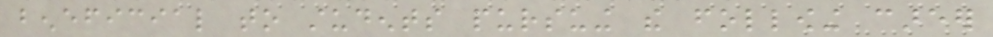beneficial to students pursuing the following career
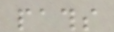paths
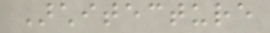Architecture
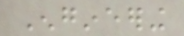Engineering
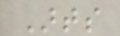Arts
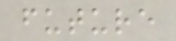future
